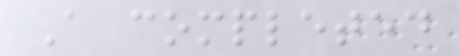A completed
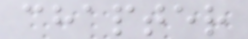chapter
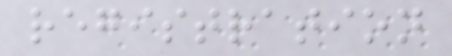registration
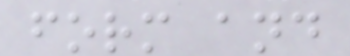form and
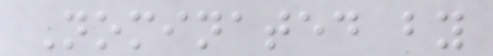Nominated by
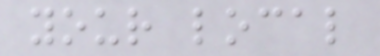your local
